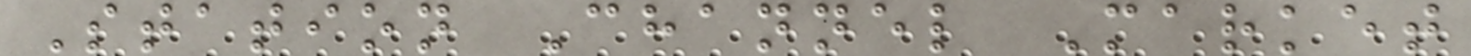Station Channel Market
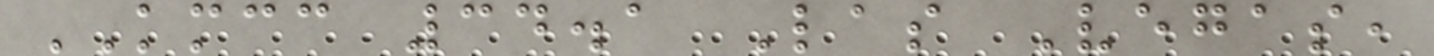KMCC 34.1 Las Vegas,
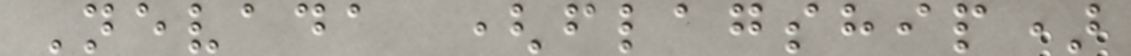Nevada (flagship)
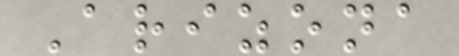Arizona
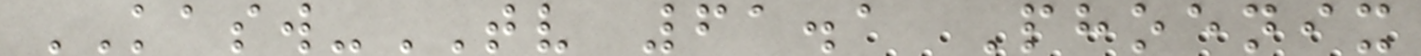KASW-TV 61.1 Phoenix
